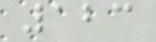123
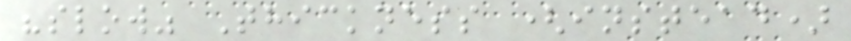"slow" Thickness (instead)
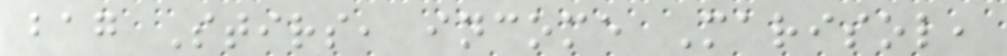bag Stirs, income Marisol,
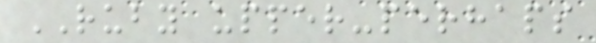RUBY upper-perhaps
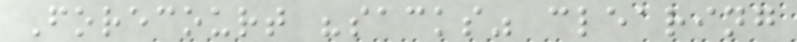Forecourt "sacks" clearing
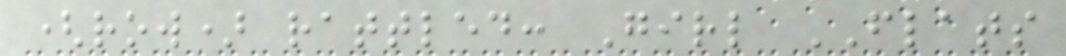(row) rattled: Girl FLATS
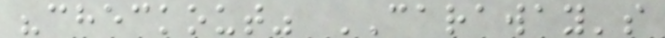"checkout" CARAWAY's
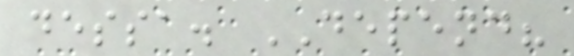dessa. DEPEND?
